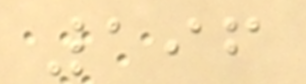196
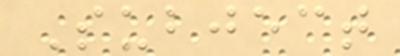Subject
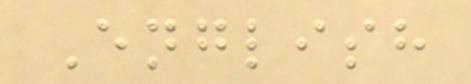English
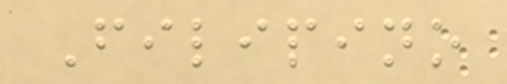Filipino
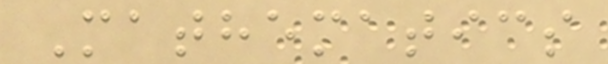Mathematics
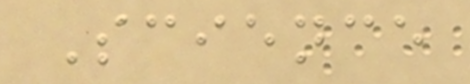Science
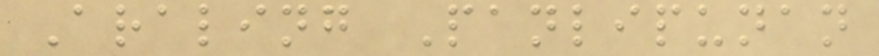Araling Panlipunan
